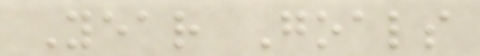Year Goals
